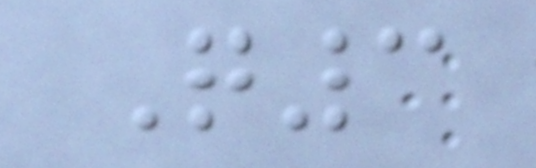Q3
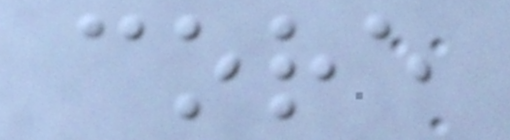core
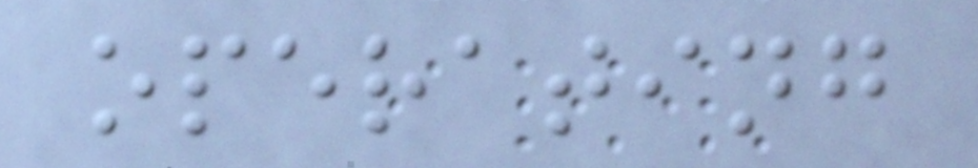operating
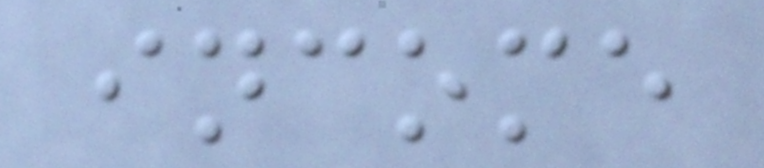income
